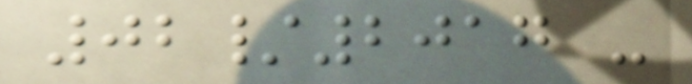02/2017 -
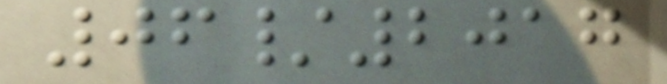06/2017
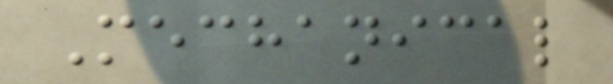Mechanical
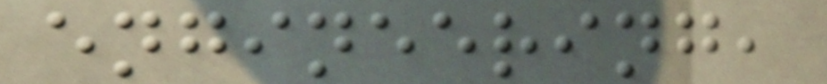engineering,
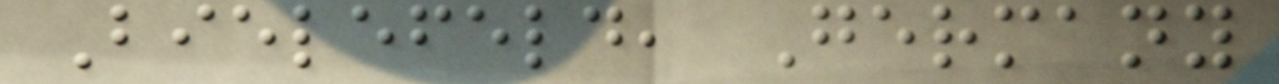Bielefeld, Germany
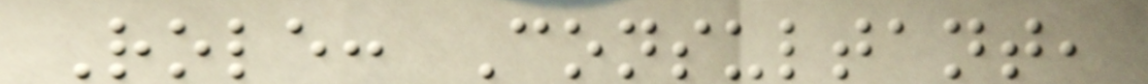Role: Consultant,
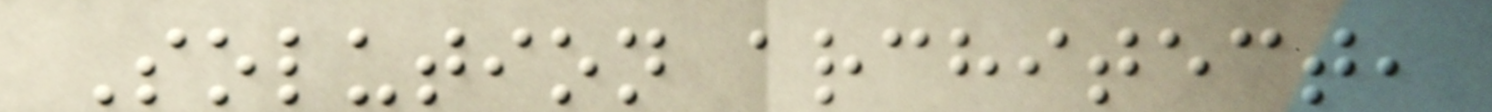Solution architect,
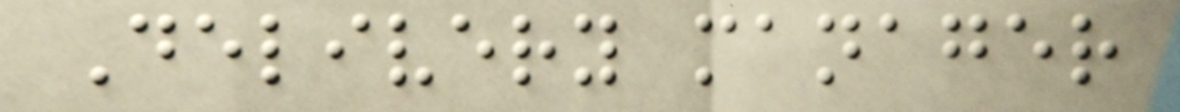Delivery manager
